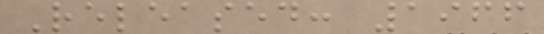Released: 1966
